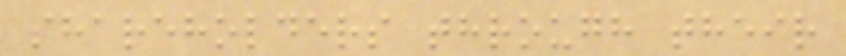shareholders through their
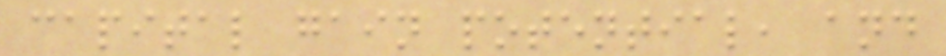capital gain potential, and
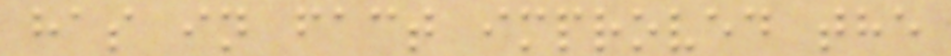has in fact improved the
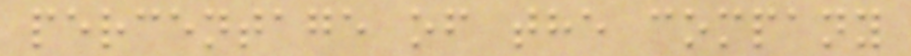percentage of the company
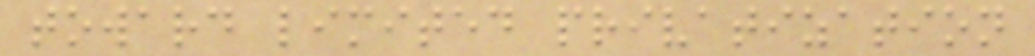toward limited privatization
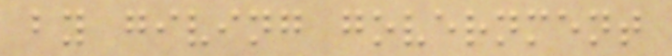by giving government
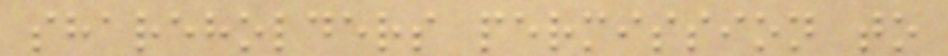shareholders permission to
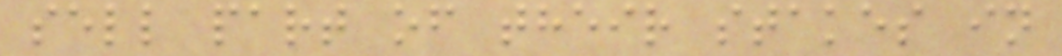sell part of their stakes in
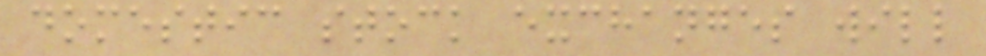domestic stock exchanges will
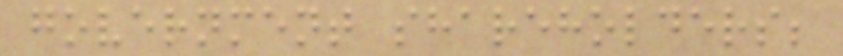government shareholders;
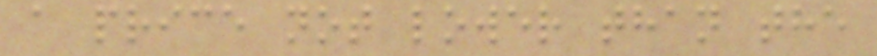a price not lower than the
